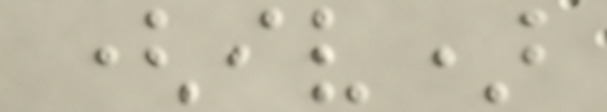(iv)
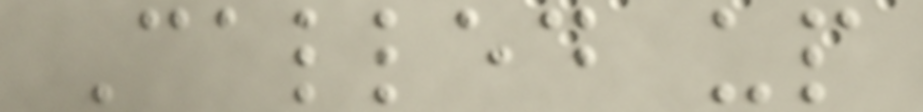Called up
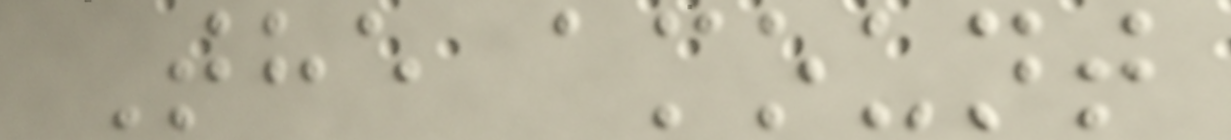The amount
